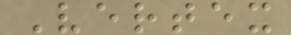Vertex
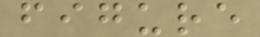figure
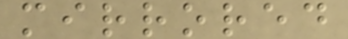mirrored
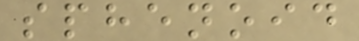sphenoid
